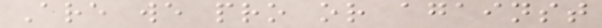Are we pro or against
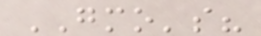GMO's?
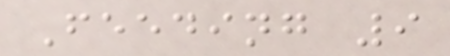Feeding 9
